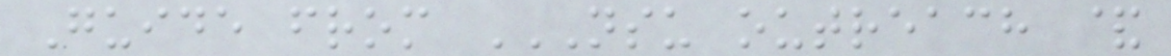Guide from NSU OUTREACH &
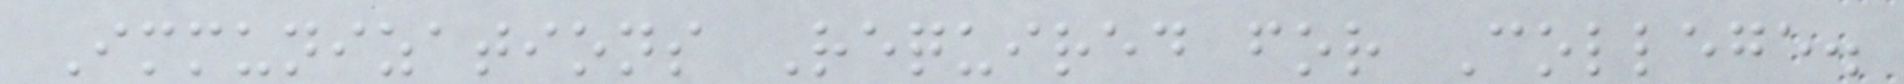Immunizations Required for College.
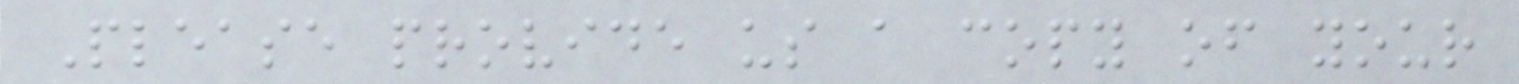Please provide us a copy of your
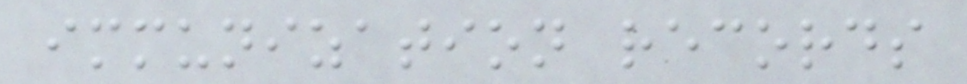immunization records
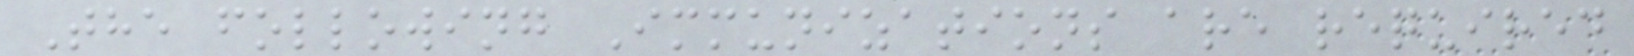The following Immunizations are required
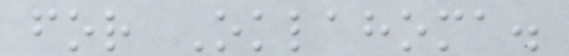for Oklahoma.
